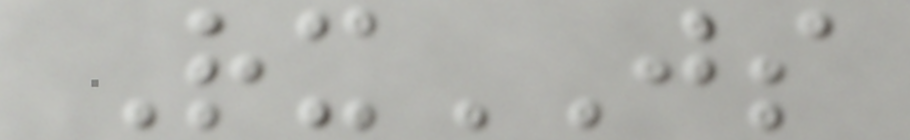RxJS
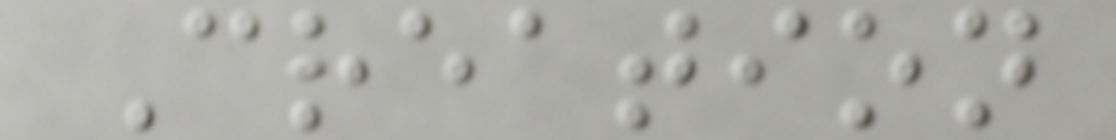Creation
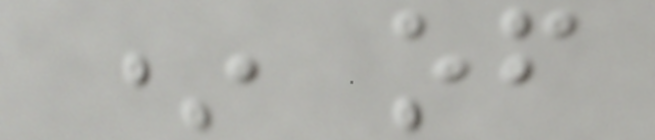* of
